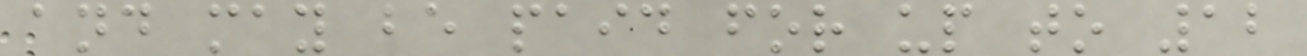and may be paid for up to 12
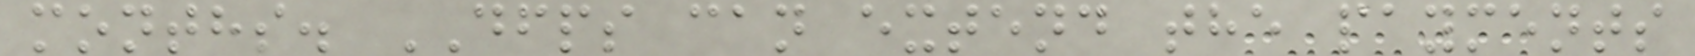months. DFPS can extend the payments
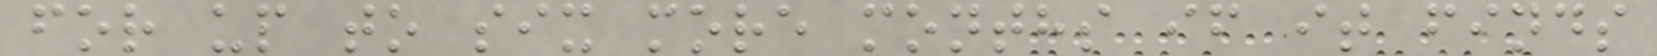for up to six more months if it finds
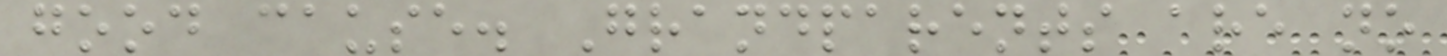good cause. Grandparents are no
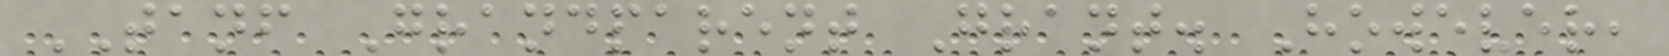TANF Grandparent Grant. However,
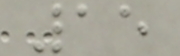15
